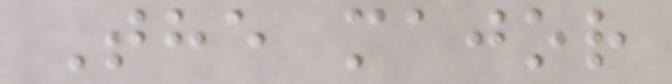The major
